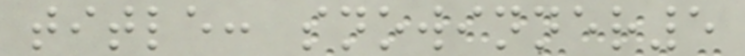title: snowinner5
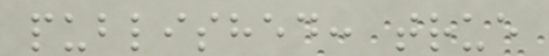published: true
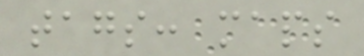tags: maps
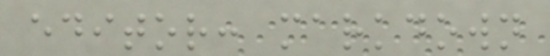editor: markdown
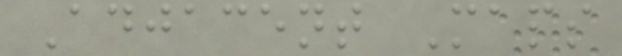Adjacent Maps
